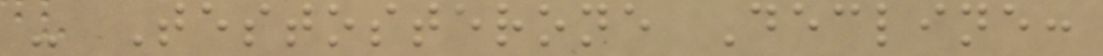- Testosterone Decline:
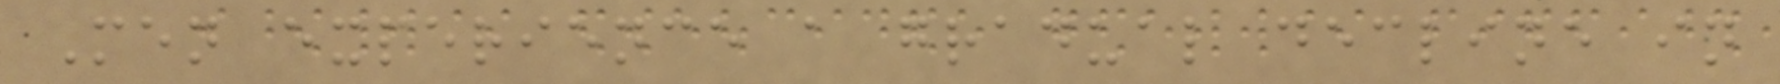Men experience a gradual decline in
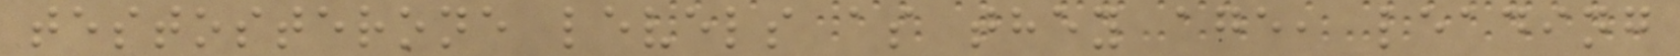testosterone levels as they age, leading
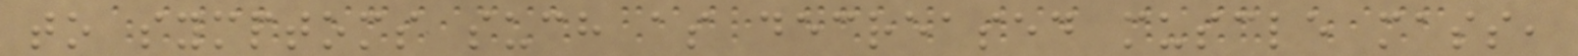to symptoms such as decreased muscle mass,
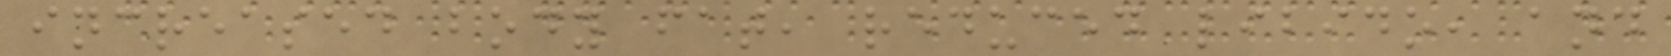increased body fat, reduced libido, and
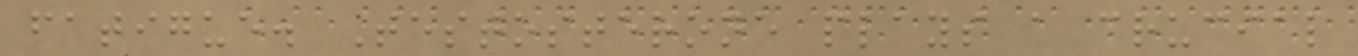fatigue. Testosterone plays a crucial
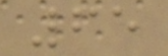65
